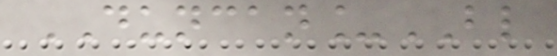DUNCAN_BL
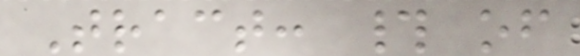Tract: # of
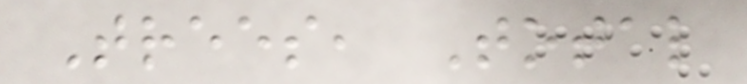Trees, Total
